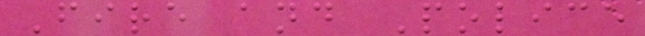Fire and Police
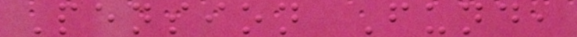Pension Fund,
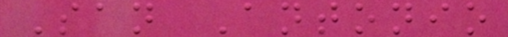San Antonio
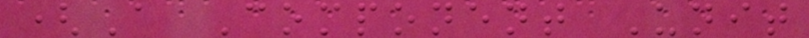(A Component Unit
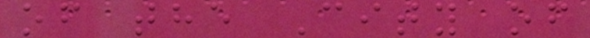of the City of
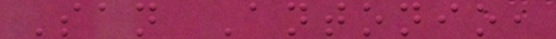San Antonio,
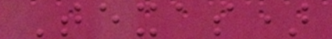Texas)
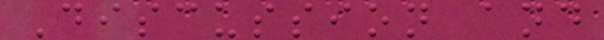Discussion and
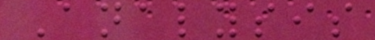Analysis
